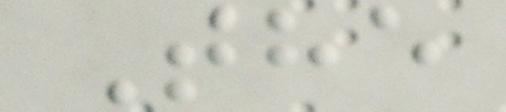The
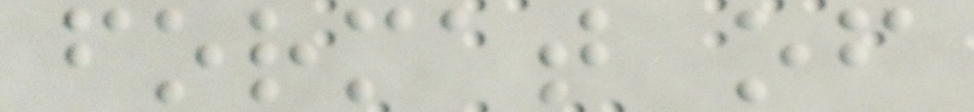format of
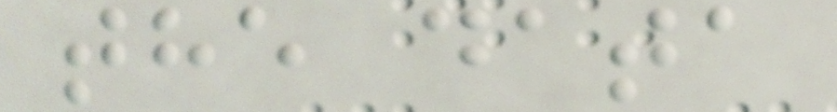the data
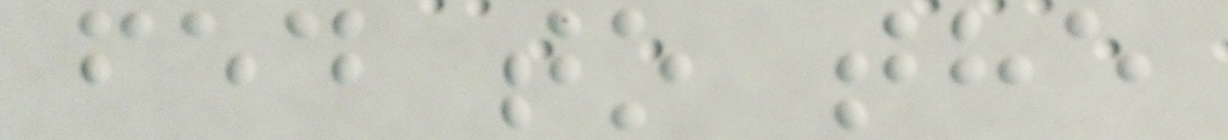fed to the
